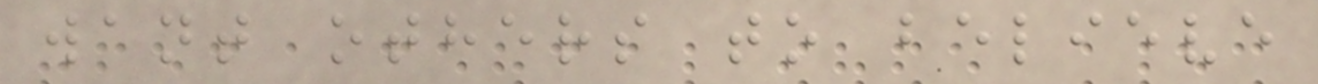want others to believe
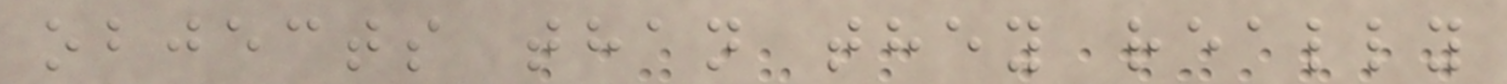objects than they really
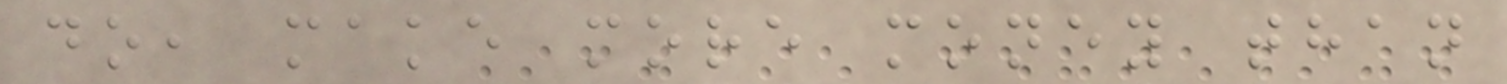do, make more money than
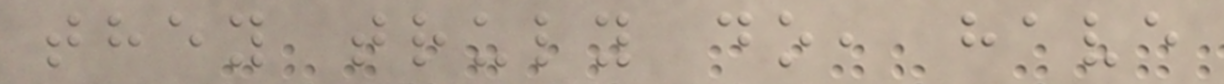they truly do, have
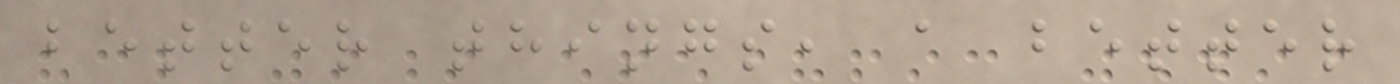better things, a better
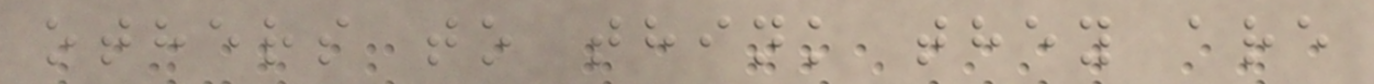others to think they are
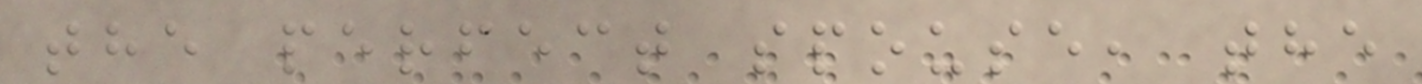the perfect spouse, the
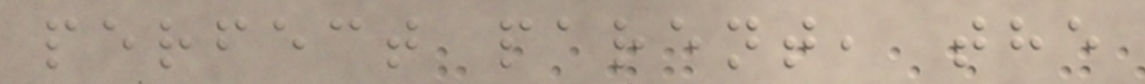perfect parent, the
